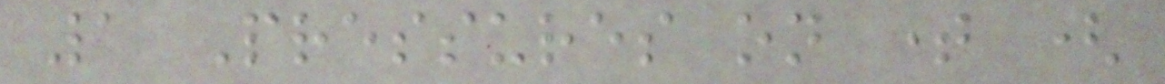1 Pressures on time (
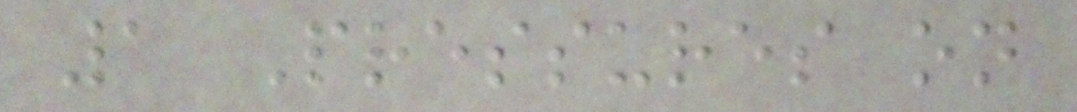1 Pressures on
